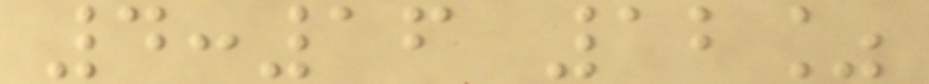4:16 12%
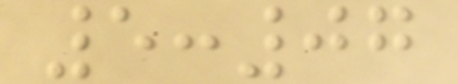5:07
